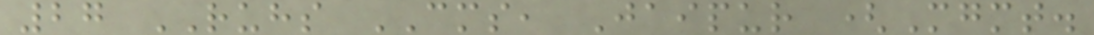27 RUHS CMS, Jaipur (Mgmt.
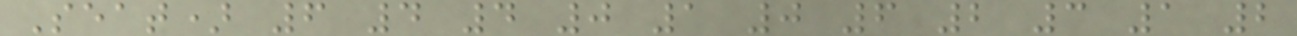Seat) 6 4 4 0 1 0 6 2 3 1 2
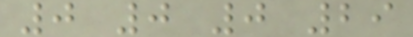0 0 0 29
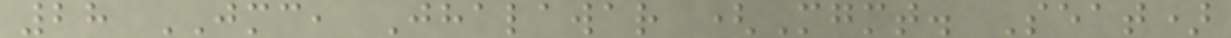28 JMC, Jhalawar (Mgmt. Seat)
